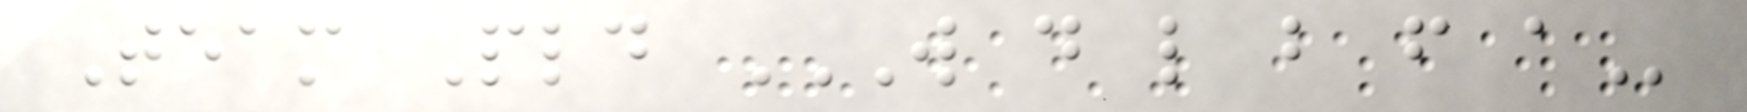Team Pld W D L B F A
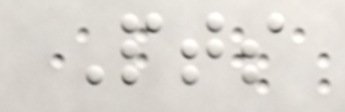Pts
